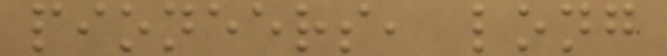pioneers, long
